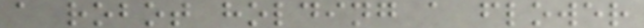a robot holding a flower
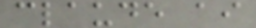claude ai
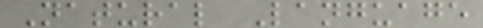Natural Language
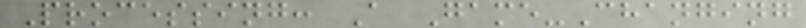Processing: A Game-Changing
